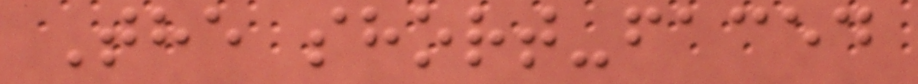The short-faced
